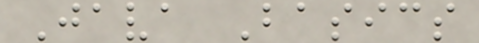Java Basics
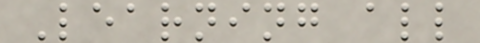Learning all
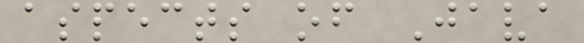aspects of Java
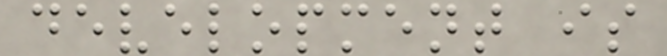development is
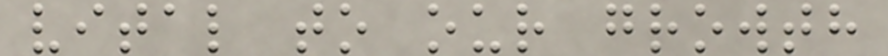vital to our growth
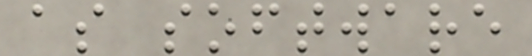as software
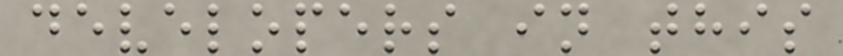developers in this
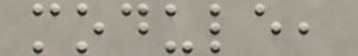module,
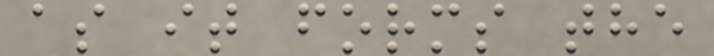as it forms the
